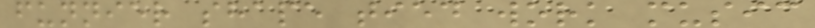funnier shape tied work music
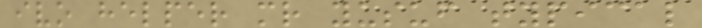ivo helper mr yusuf typical
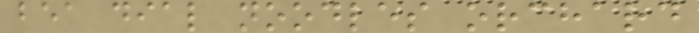bea dial noodles orchard
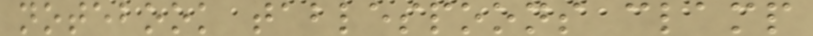notebook tablespoons clamp
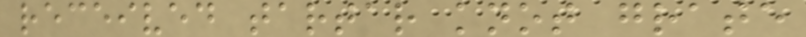received tartar knot grate
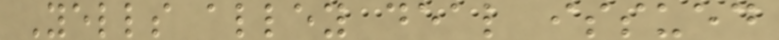Yells alley deal issued
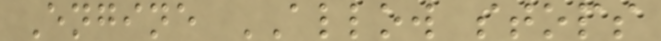Engine ALLOW stops
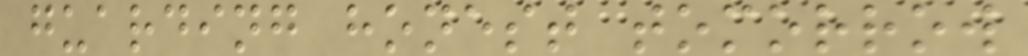guarding honest tomorrow
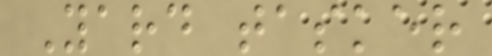Yard tasker
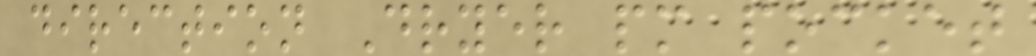direction Dryer pm pocket
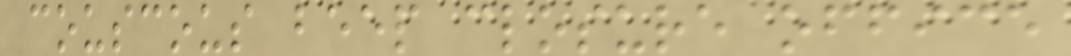couscous beep closure office
